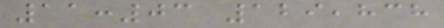11:03 129,838
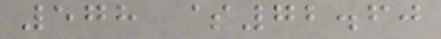578 $72.60
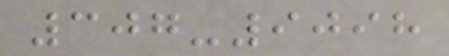307-9098
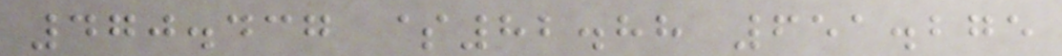470.437 $82.88 651.275
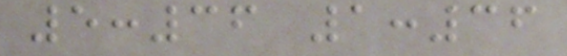5:36 1:36
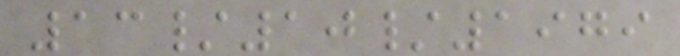13/10/1979
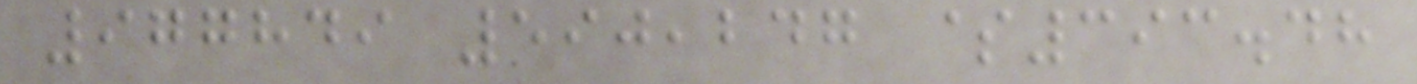977849 590,247 $393.48
